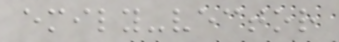emily-vector
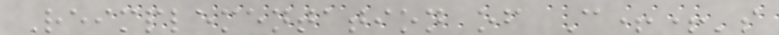Reimplementation of C++'s
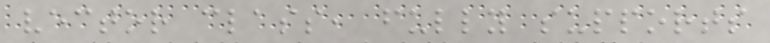vector class, fully supports
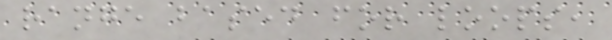range based for loops,
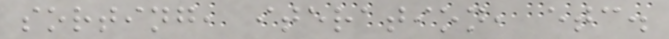sorting, iteration, etc.
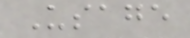Usage
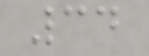34
